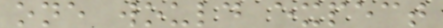one would expect
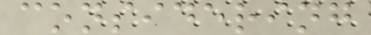considering
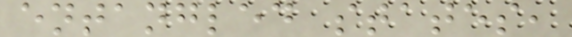entangled states,
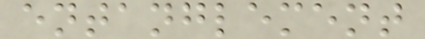entanglement
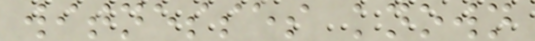witnesses known
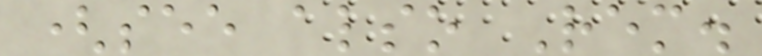(see also Rem.
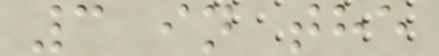3 in the
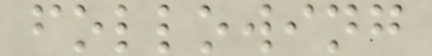following
